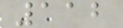112
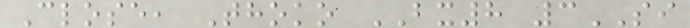Close, Thoko BX8 3SI
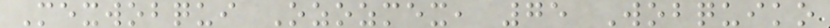Mexwobqui Ozozmex, 75 Wobquiko
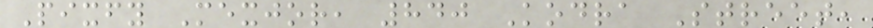Pixfy Mexjor, 840 Kodra Street,
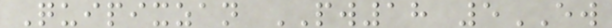Quipixzan PW18 5EW
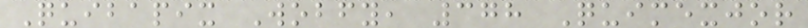Quibapix Wobfy, 378 Quimexjor
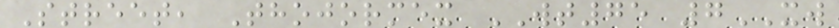Street, Thojormex WT75 7XW
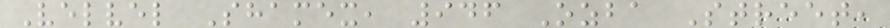Velvel Shamex, 946 Ozba Street,
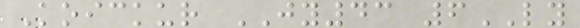Koickur JY43 6LY
